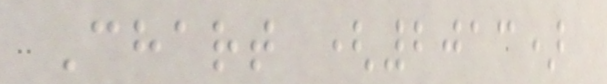Chart (2013)
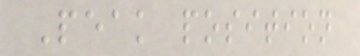Peak position
